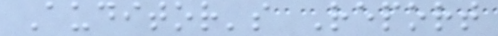Auditor's Report
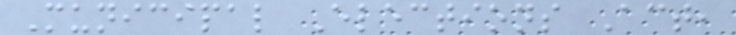Municipal Elections Act,
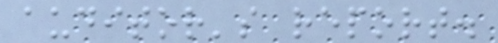auditor's report.
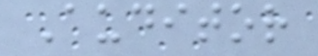Auditor
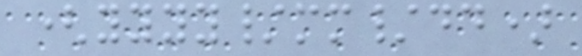(yyyy/mm/dd)
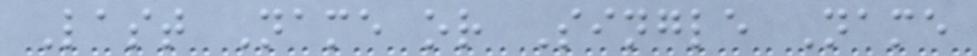Last Name or Single Name
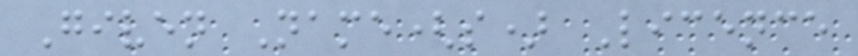Given Name(s) Licence
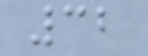32
